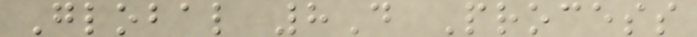Global 8D Process
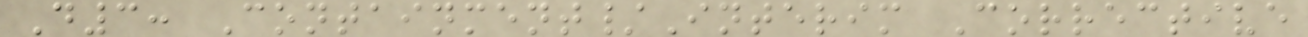D3: Containment/Interim Corrective
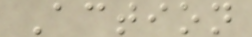Action
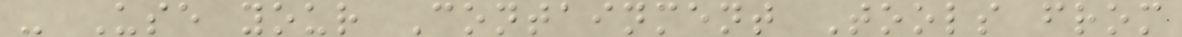- Use your Containment Tools from
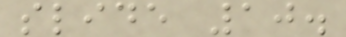slide 10.
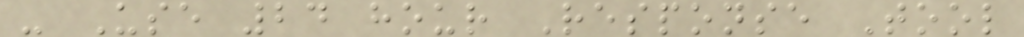- Use 24 hour Response Tool
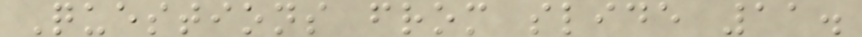Questions from slide 11.
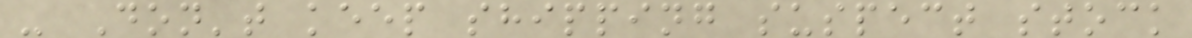- Don't keep shipping suspect stock
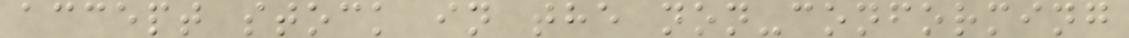accept stock in the non-conforming
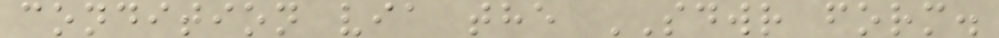condition via the SDWR form.
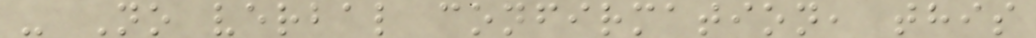- No verbal confirmation, this
